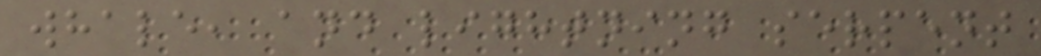whale, and lightning serpent
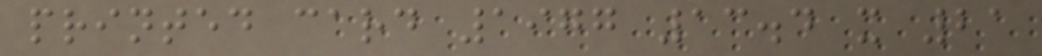printed card 1977 13.4 x 21
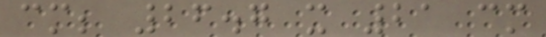cm; 26.7 x 21 cm
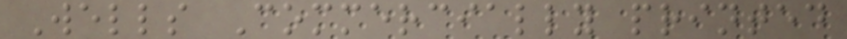Wells Commercially printed
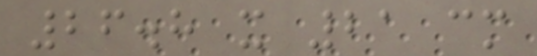26.8 x 21 cm
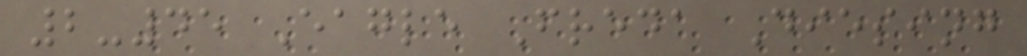2-45 Eagle Freda Diesing
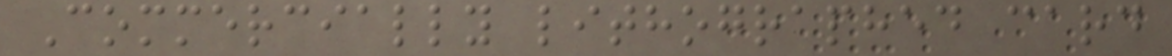Commercially lithographed card
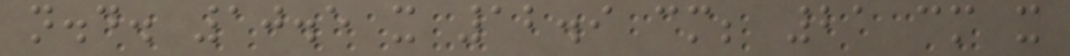n.d. 10.5 x 12.9 cm; 21 cm x
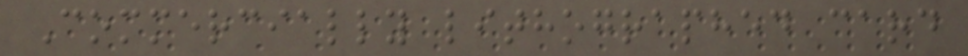Commercially lithographed card
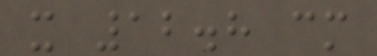x 12.8 cm
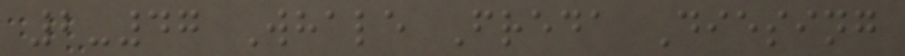2-47 Whale Freda Diesing
